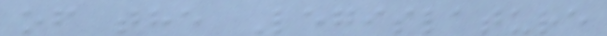of the Legislature
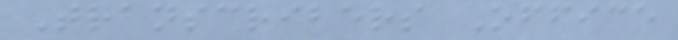Transcribers Office
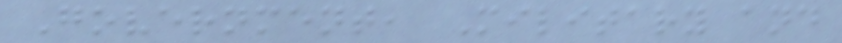Government, Military and
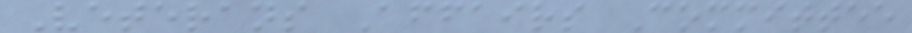Veterans Affairs Committee
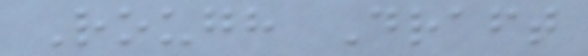Rough Draft
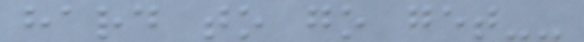hard to go get--
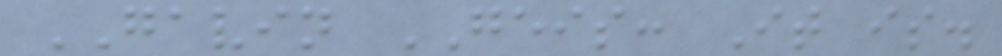GAVIN GEIS: It is.
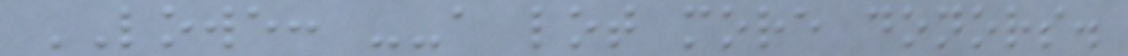LOWE: --a lot more donors.
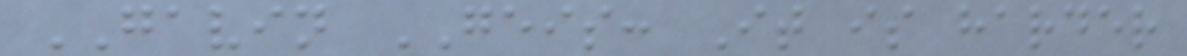GAVIN GEIS: It is harder
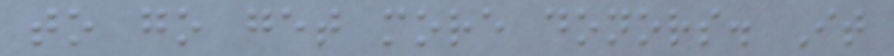to go get more donors. It
